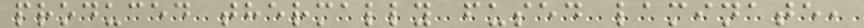produced thermally fused laminate,
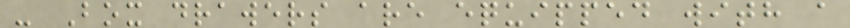- Box drawers are equipped with a
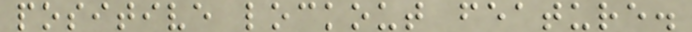positive lockout feature.
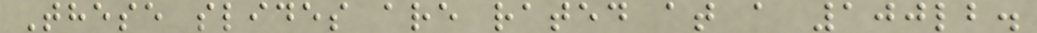These slides are rated at a 100lb.
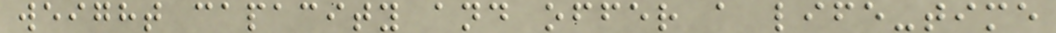weight capacity and offer a life-time
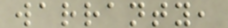warranty,
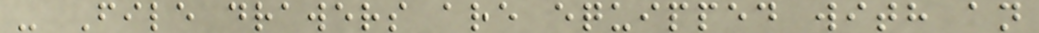- File drawers are equipped with an
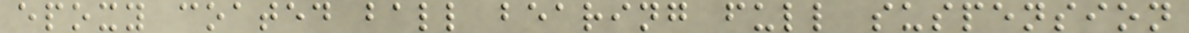epoxy coated ball bearing full suspension
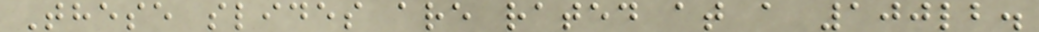These slides are rated at a 100lb.
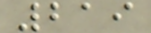219
